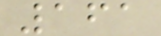161
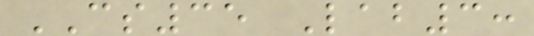CS35 Lab3:
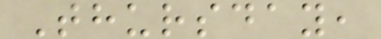Thursday,
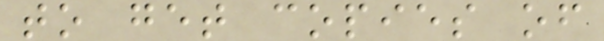to get copies of
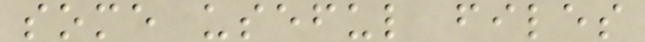some useful files
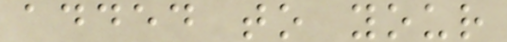added to your
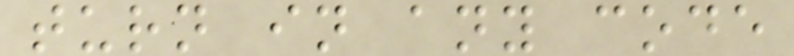turn in any code
